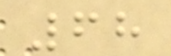68
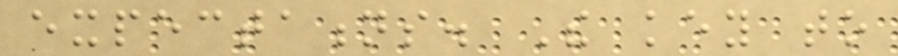expectations. The key to
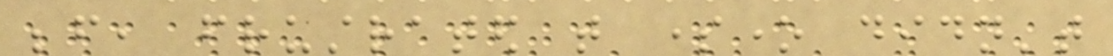before, frustrated that someone didn't
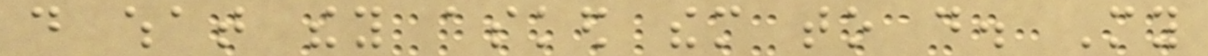do what they asked them to do. My
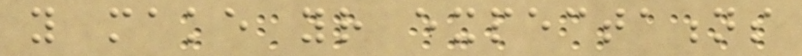you make your expectations
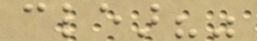clear?"
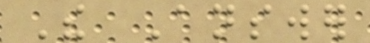The Answer
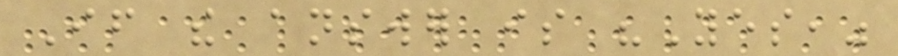If the answer is "Yes,"
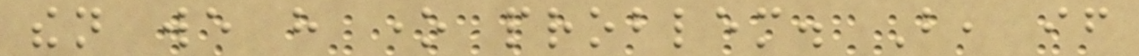then we have one problem. But, if
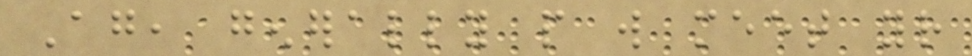Again, generally people will meet your
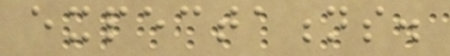expectations.
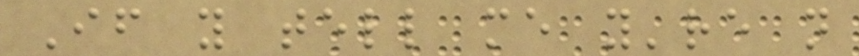If you tell me you're not
